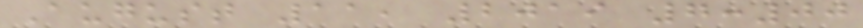August 11, 2019 7:00
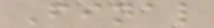Final
